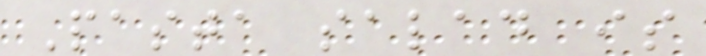Pasta salad is
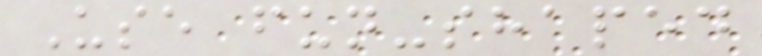Use fun-shaped
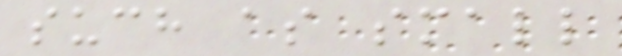such as small
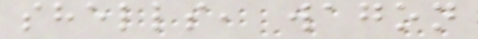shells, wagon
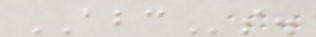ABCs.
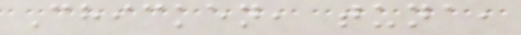Chicken, tuna,
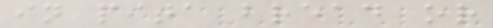in pita bread or
